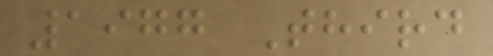1977 Third
